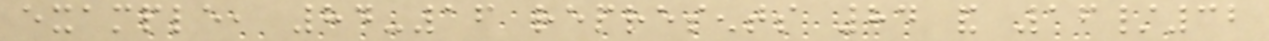example, 84-16 represents 84 and 16/32
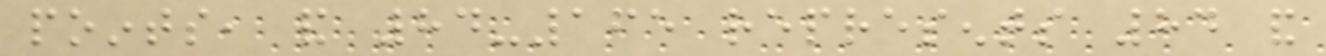points, and 84-165 represents 84 and
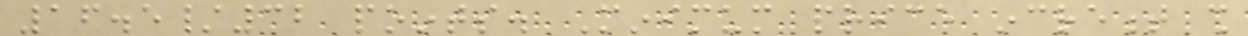16.5/32 points. Minimum price increment shall
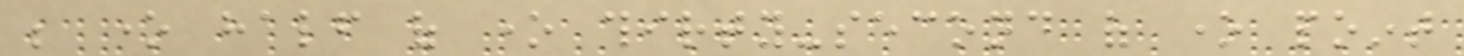be one half of one thirty-second of one point
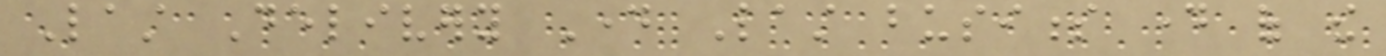Last Delivery Day Last business day of the
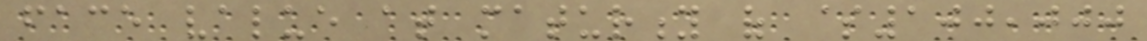face value at maturity of $100,000
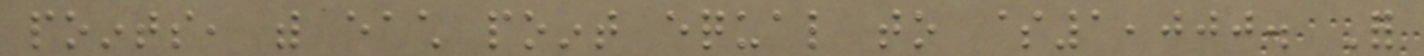points, with each point equal to $1,000. For
